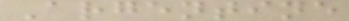Argentine
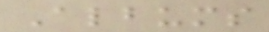Albums
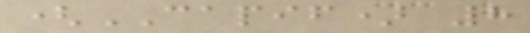(CAPIF) 8
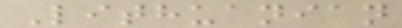Lithuanian
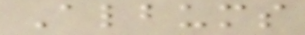Albums
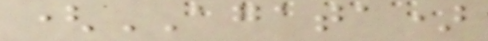(AGATA)
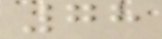78
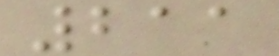211
